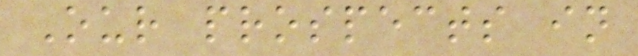Our prospects in
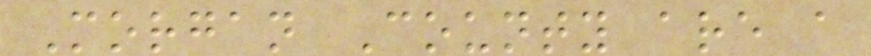Morgan County are a
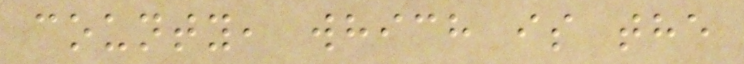county, which is the
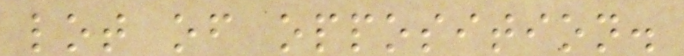lot of opposition.
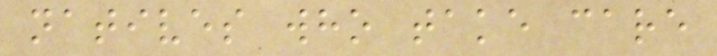natives who take care
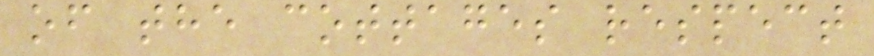of the cottages respect
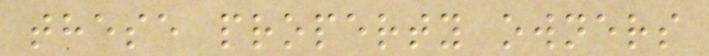these property owners
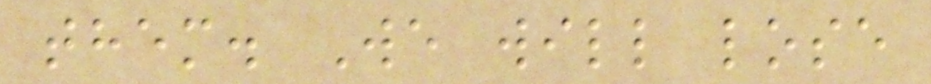them. We will lose
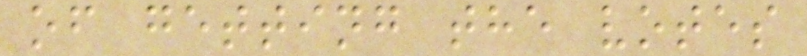of getting the votes
